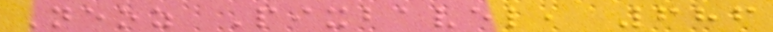Neoz Pixbavel, 686
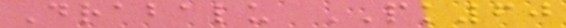Drabalu PK60
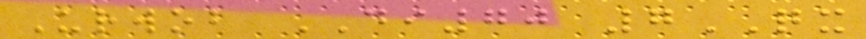Urwob DI70 7QX
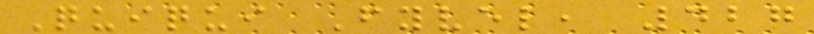Quiqui Fyvel, 427
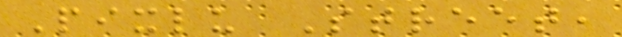Pixlu Street,
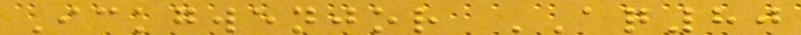Ickgwenjor AQ80
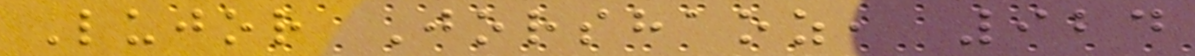Lujor Jorshaoz, 924
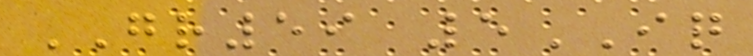GR59 5IQ
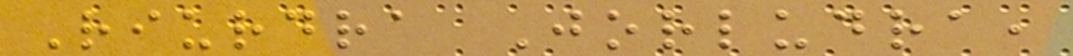Riurdra Jorludra,
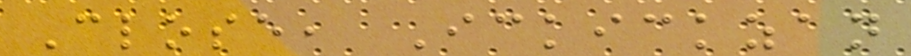Close, Ickickzan
